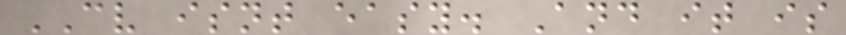CV isnt easy. And it is
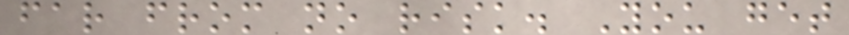far from no risk. You get
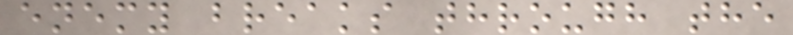enemy breaks through the
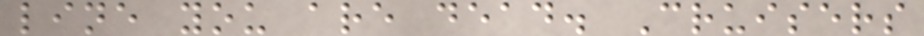line you are dead. Cruisers
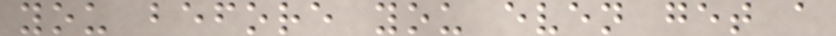you before you even get a
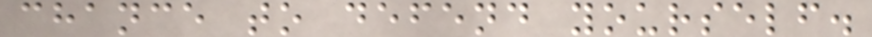chance to defend yourself.
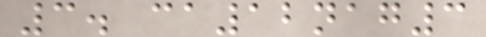3. ca12nag3
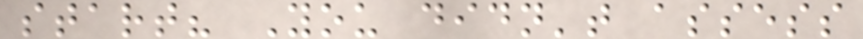start? You didn't assess
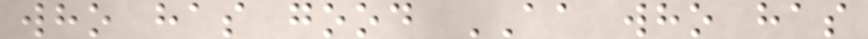who has good AA who has
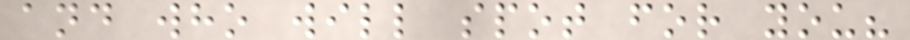and who will spot for you?
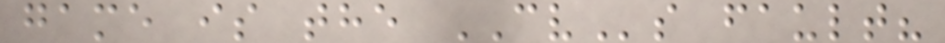game is the CVs fault?
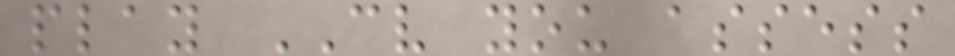play CV you assess
